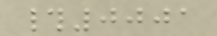#0001
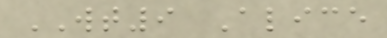WT9 Alice
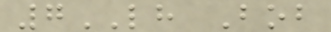7LH Bob
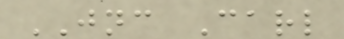JNC Carl
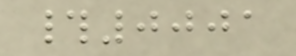#0001
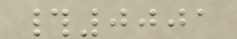#0001
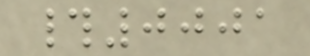#0001
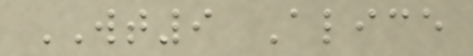WT9 Alice
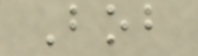Bob
